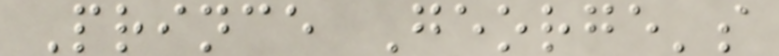Prince George's
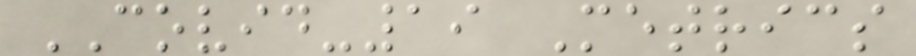COVID-19 Metrics
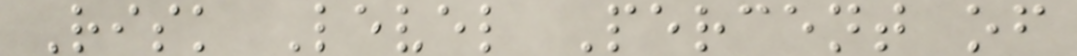Risk Level Percent of
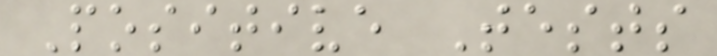Positive Tests
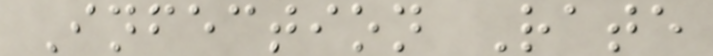Infection Rate
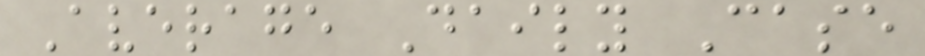Average Daily Case
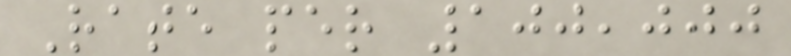Rate per 100,000
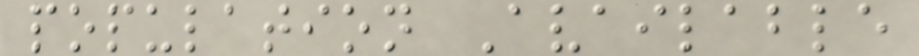population Available
